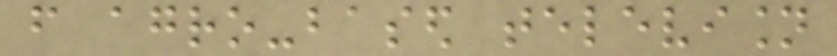from agro-based television
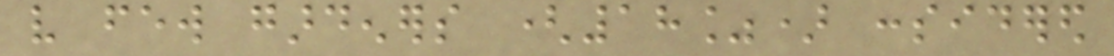very few gardeners (18%) considered
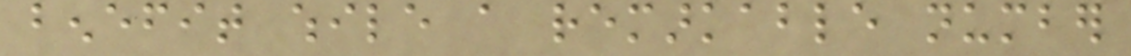benefit while a remarkable number
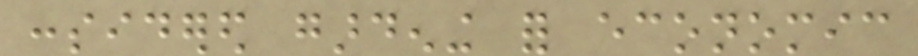considered gardening for economic
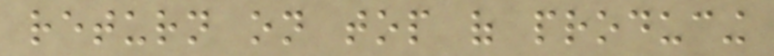return on top of producing
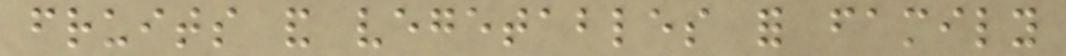fruits and vegetables for family
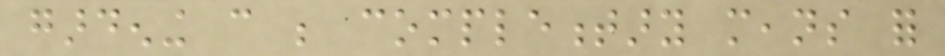gardening can be complementary means for
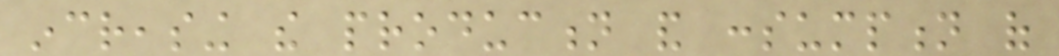increasing the production and consumption of
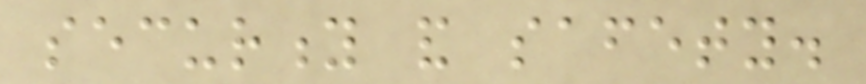security and safety.
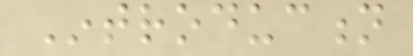Introduction
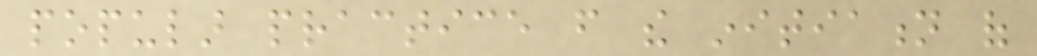popular practice from the initiation of
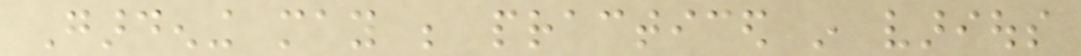Gardening may be practiced in various
